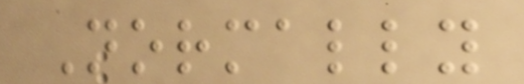Normally
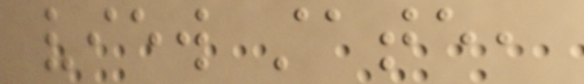view state,
